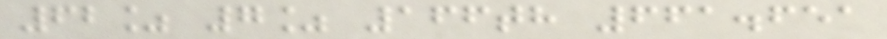62% 7% 166th 661.651
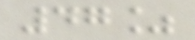47%
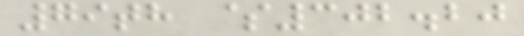79th $302.20
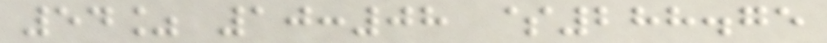54% 10:08 $288.75
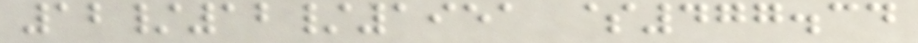12/12/1951 $477.34
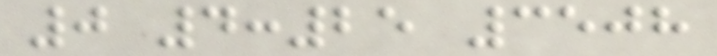0 4:25 3508
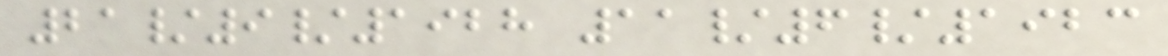21/9/1928 11/6/1923
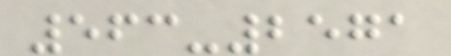563-2571
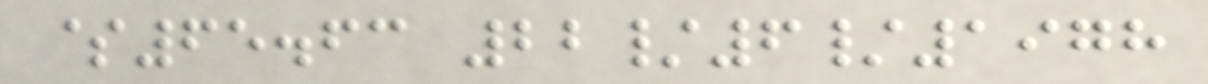$65.63 22/6/1978
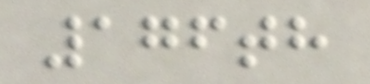176th
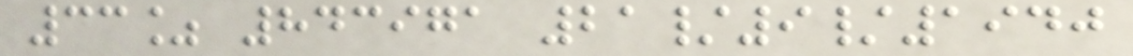33% 843971 21/9/1940
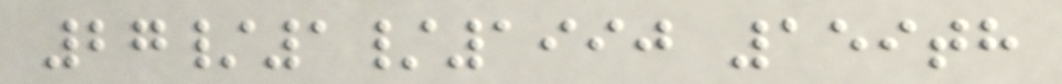27/1/1990 159th
